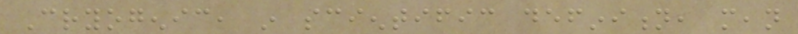Cryogenic, in scientific definition, mean
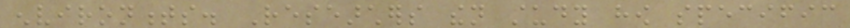environments. Researchers then study how specific
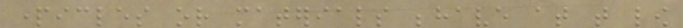particles or materials behave at that low
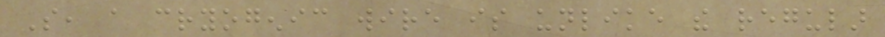So, a cryogenic wire is unlike the regular
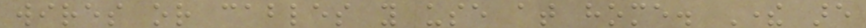wires or cables you use at home. There are
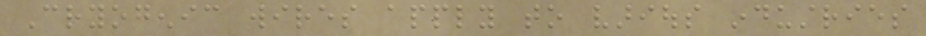Cryogenic wires apply to various industries
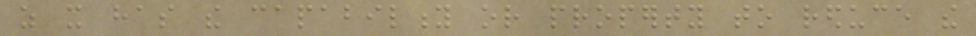as it has the capability or property to reduce the
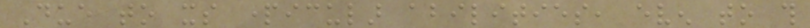Due to its particular abilities, even to this
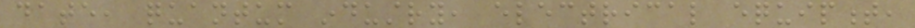date, quantum industry, electrical equipment,
